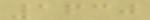1630
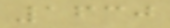1630
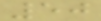50
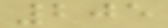205
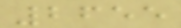2655
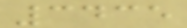3435
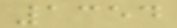1354
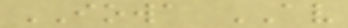IOWA AV
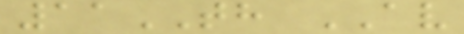11TH AV
